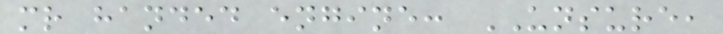mr handed engine: UNSURE,
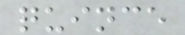quince
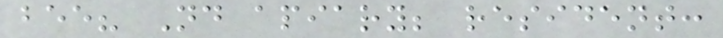bee? Nd apiary; resident:
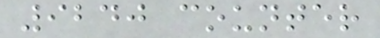9240 counter
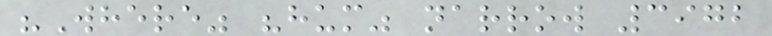"Where" "hum" narrow 3972
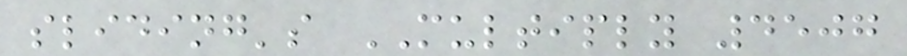sliding's MULTIPLY 4507
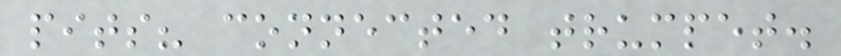pits? connected trumpet.
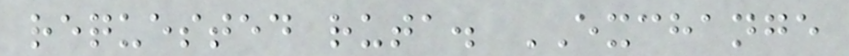requested ruta. EXCHANGE
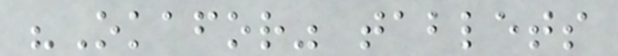"Okafor" tablets
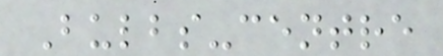Bulbs-centre
